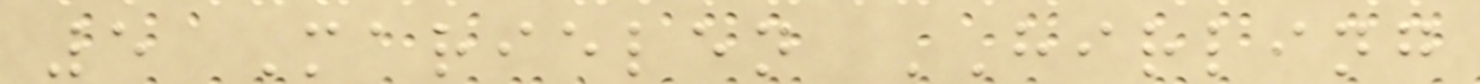5 Marielen HIRLING
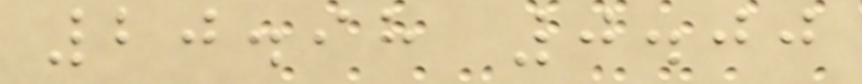20.98 0.00
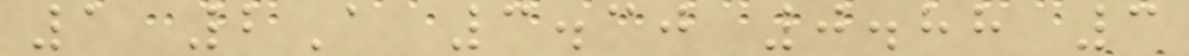1 2A 3.30 0.88 3
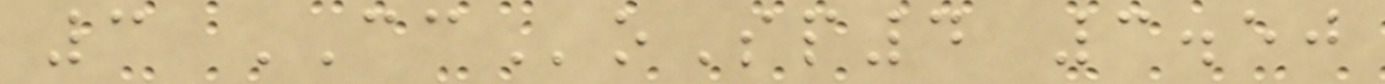3 CCoSp4 3.50
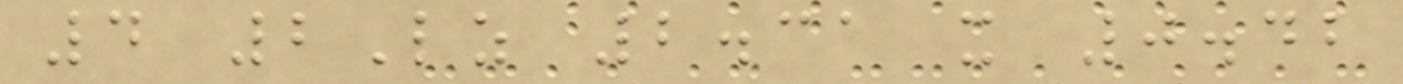4 2Lz 2.31 x 0.42
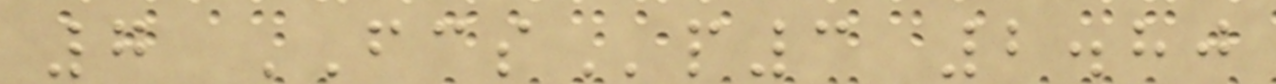7 FCSp3 2.80
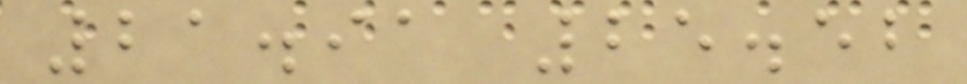21.91 25.52
